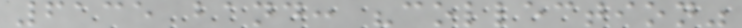6135 band: "collection"
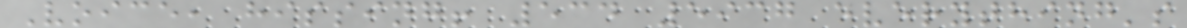Voice, hissing! 534 5937 everything's
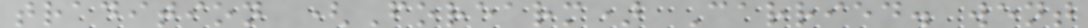tradition (Forearm) Carried. went
